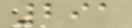291
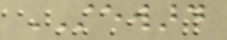STEWARD
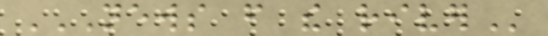NEWS FROM THE RIVER
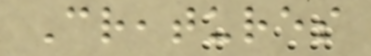Creatures
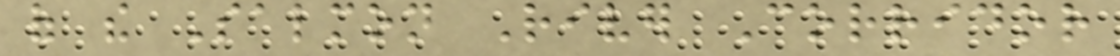of the Salmon River Corridor
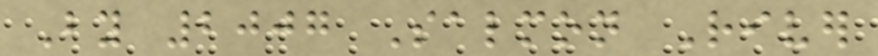By 2007 Salmon River
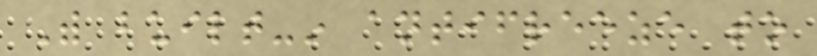With built-in antifreeze to
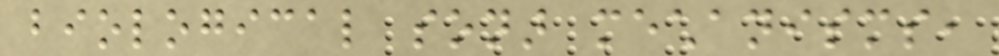biological sonar mechanisms,
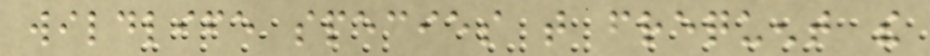wildlife species that frequent the
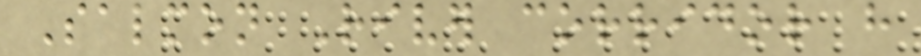Salmon River corridor have
